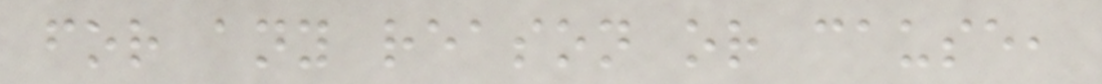for any reason or cause,
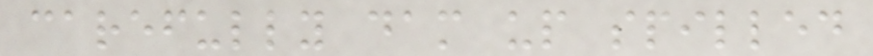carefully dam up spilled
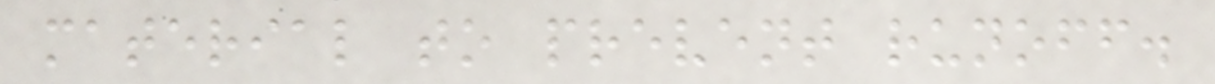material to prevent runoff.
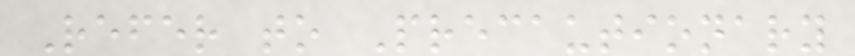Refer to Precautionary
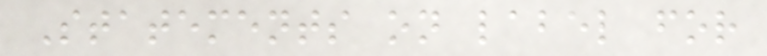Statements on label for
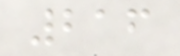216
